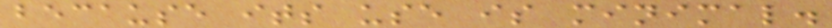because its use is minimal.
